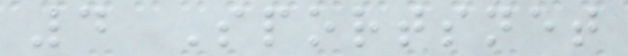4 Sportsnet
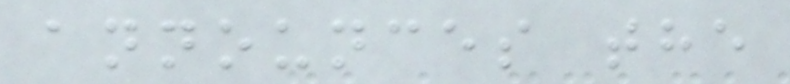announces the
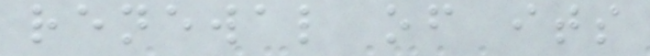renewal of its
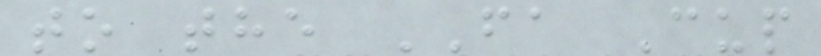to the FA Cup
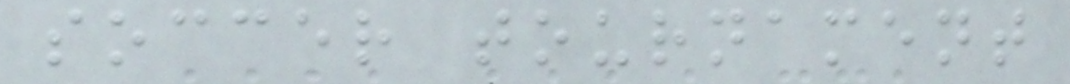soccer tournament
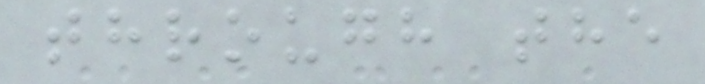through the
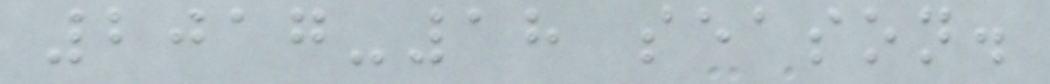2017-18 season.
